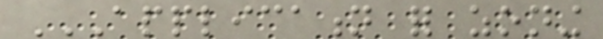APPLICATION FOR ZONING
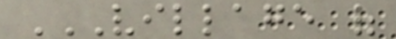VILLAGE OF
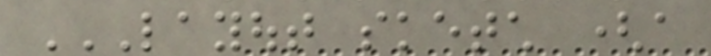LAYOUT SKETCH (A
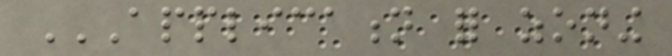APPLICATION FOR ZONING
